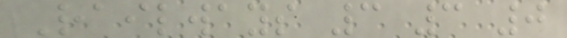Railways 3 3 0
